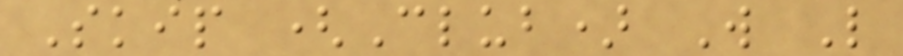Skip (Club) W L
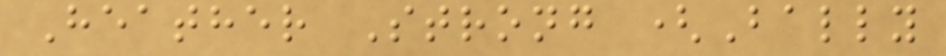Heather Strong (Bally
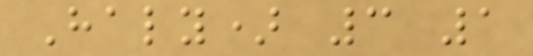Haly) 3 1
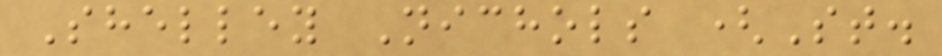Shelley Nichols (St.
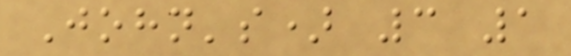John's) 3 1
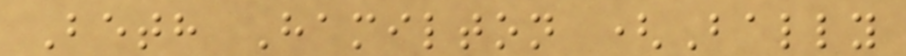Beth Hamilton (Bally
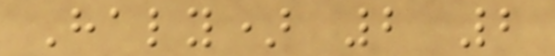Haly) 2 2
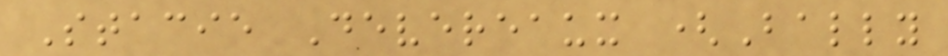Stacie Devereaux (Bally
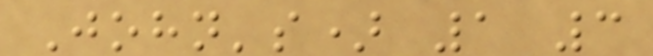John's) 1 3
